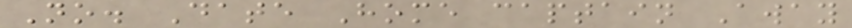No. Date Home captain Away
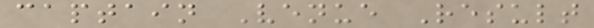captain Venue Result
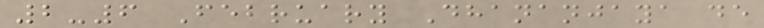2-6 February Dhananjaya de
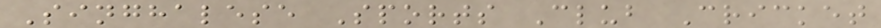Singhalese Sports Club Cricket
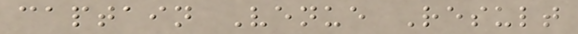captain Venue Result
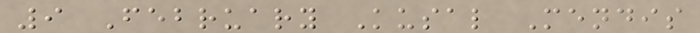9 February Kusal Mendis
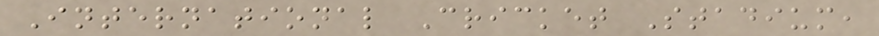International Cricket Stadium,
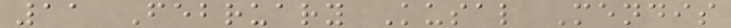11 February Kusal Mendis
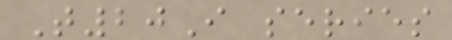T20I series
